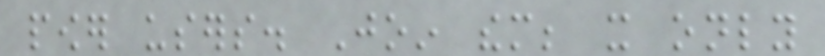power users. Join them; it only
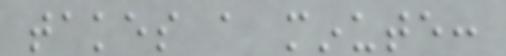takes a minute:
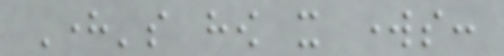Here's how it works:
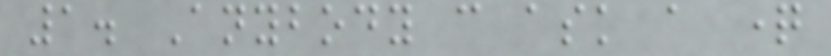1. Anybody can ask a question
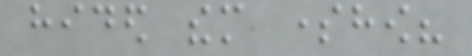hided them somehow?
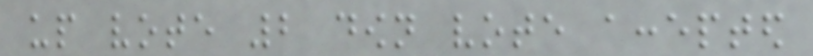up vote 2 down vote accepted
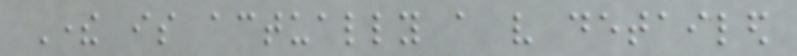There is actually a very detailed
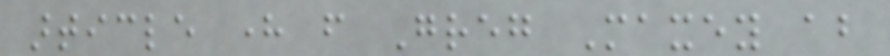article here from Greg Maxey about
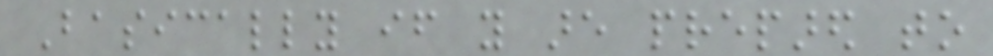Basically if you are prepared to
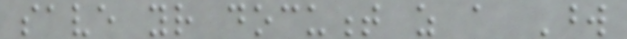save your document as a Word
